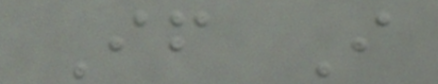If I
